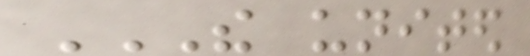THE UNITED
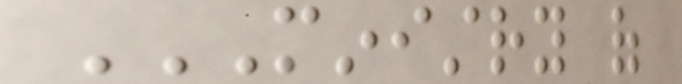MINISTRY OF
